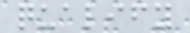qualify
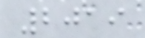2019
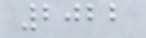2022
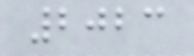2023
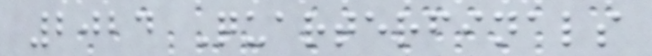2024 Quarterfinals
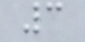3
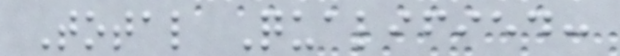Total Qualified:
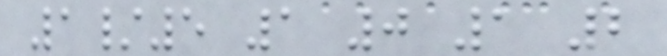1/5 1 0 1 2
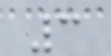3
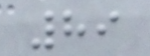89
